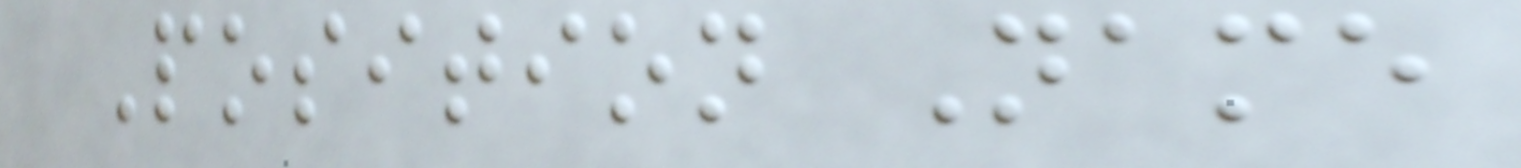Position Name
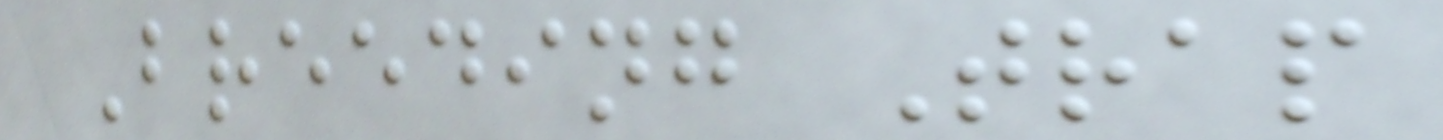Breeding Trap
